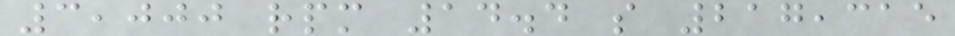3,000 rpm 14.4 s 217,315
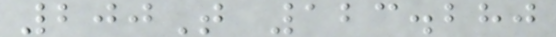200T 123.280
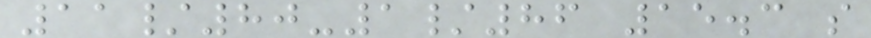11/80-1/86 15.3 s
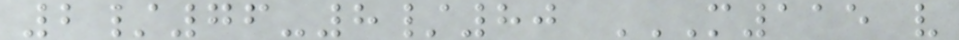2/76-8/80 M115 V
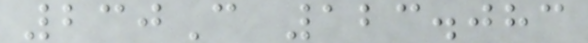230C 123.083
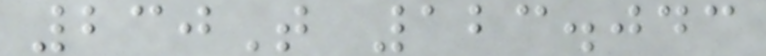230T 123.043
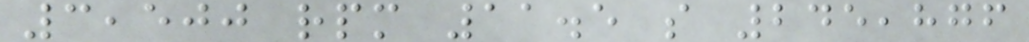3,500 rpm 11.5 s 245,876
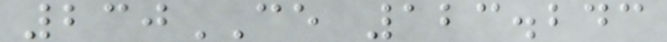230CE 123.243
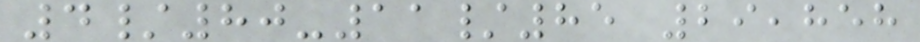4/80-11/85 29,858
